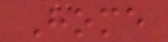Home
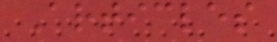Articles
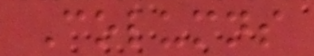Columns
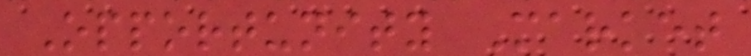Opportunity Market
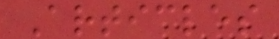Articles
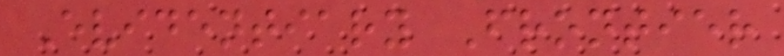Evidentiary Frontier
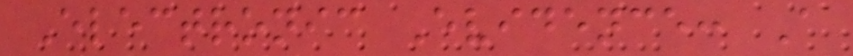Electronic Evidence: A
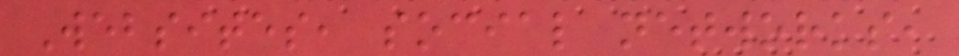Websites, social networks,
